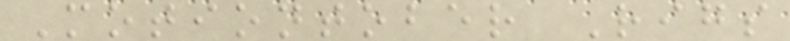Motiontober Rigs
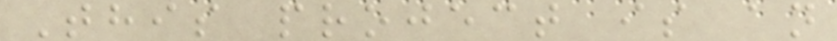This project is an
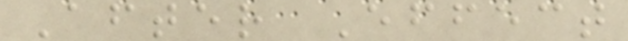After Effect
